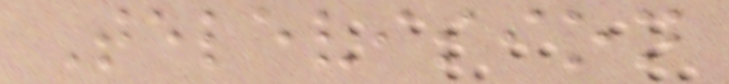Television
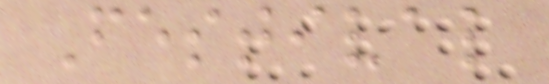Festival
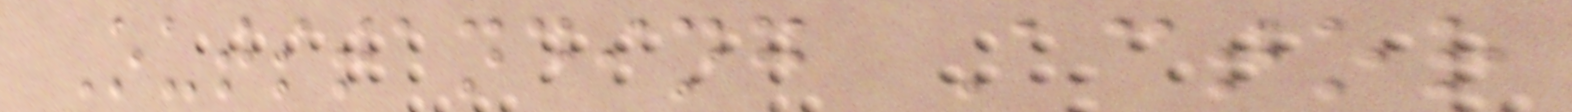Outstanding Actor
